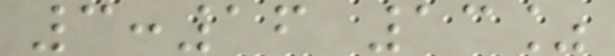3:16 13%
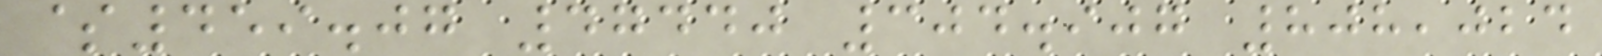$459.07 47440 304.907 808,024
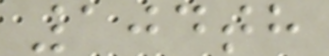104th
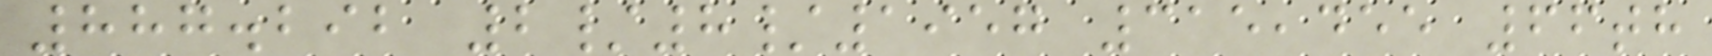887.292 2/8/1957 315,455 66th
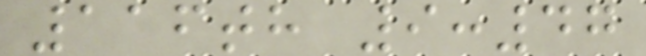116th 9:47
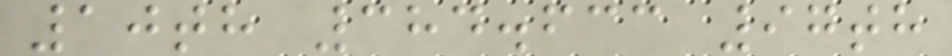10th 384.633 97th
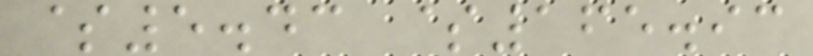$5.43 $165.93
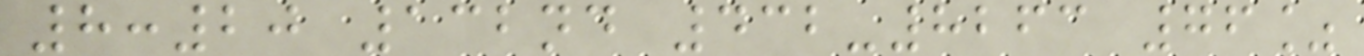8:20 132nd 432-8263 76%
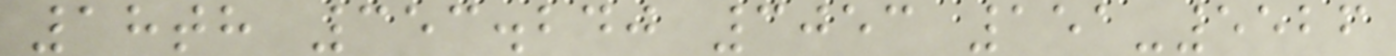18th 353.240 3053 151-5526
